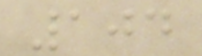104
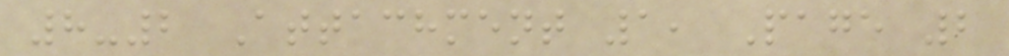8-2 Attachment 1, Page 2
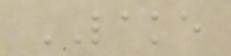LAKE
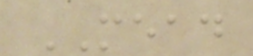MEAD
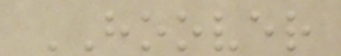HOOVER
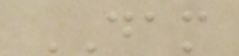DAM
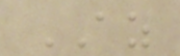AZ
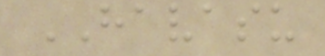HAVASU
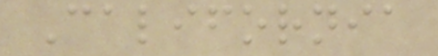California
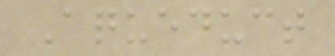Aqueduct
